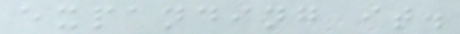expanding it.
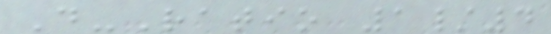D-Ratio 1/4
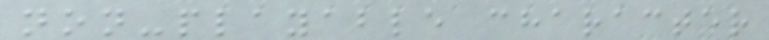non-playable character
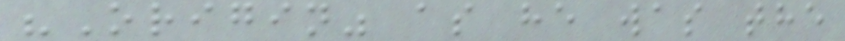"Origin" as he was the
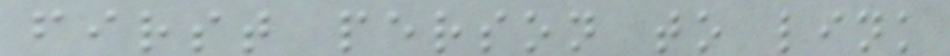first person to link
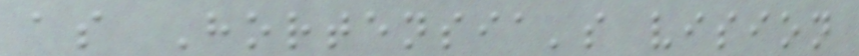as Hortensia's vision
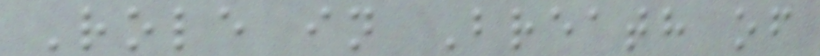Role in Breath of
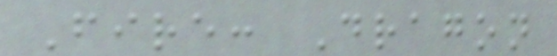Fire: Dragon
